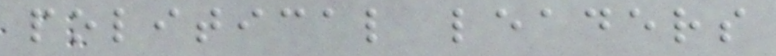political leaders
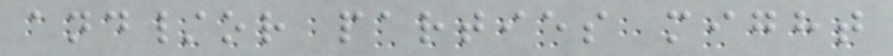and/or parties might
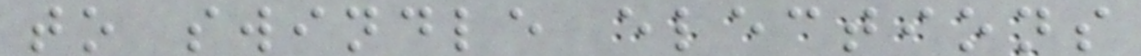to swindle elections
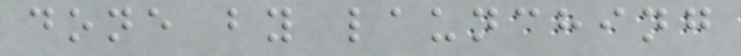done by launching
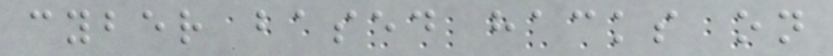cyber based hacks on
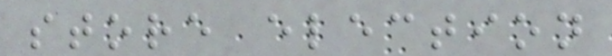store election
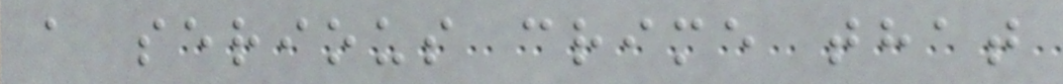a serious crime that
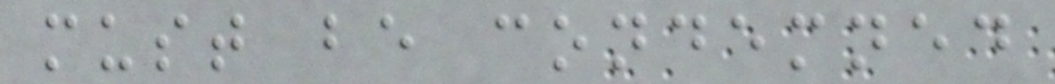must be condemned
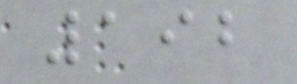192
